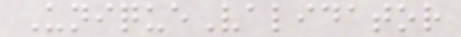UniqueValidator
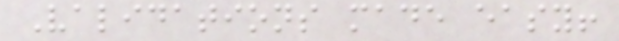Validations made easy!
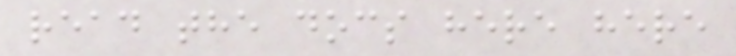read the docs here here
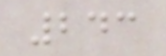243
